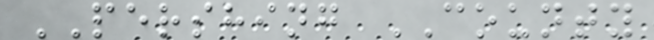PERSHING COUNTY
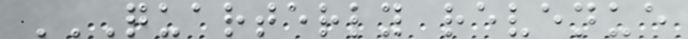QUARTERLY REVENUE
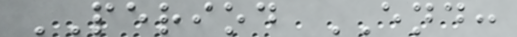PERIOD END:
